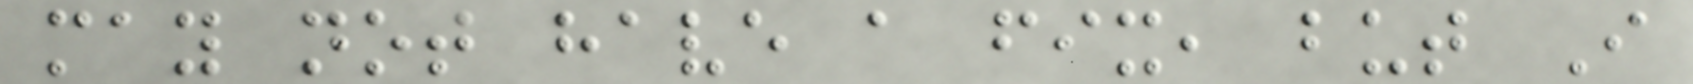may not have a fix, but I
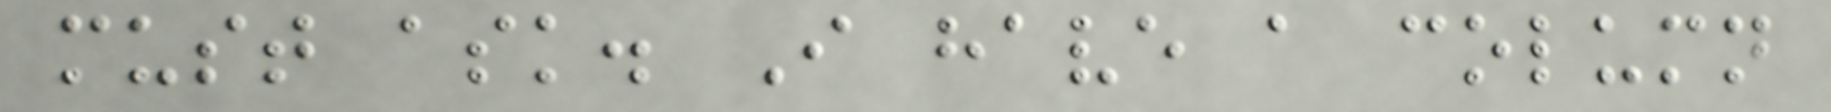must ask. I have a column
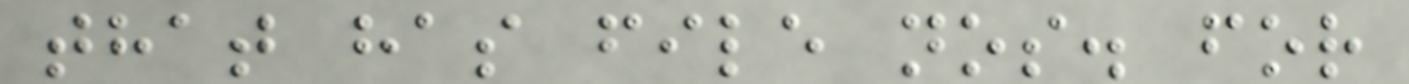that has file nos. for
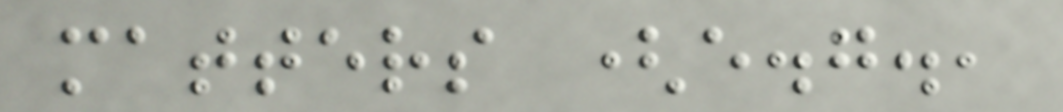matters (e.g.,
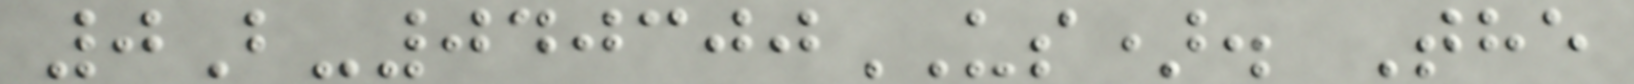0B-040300US). The
